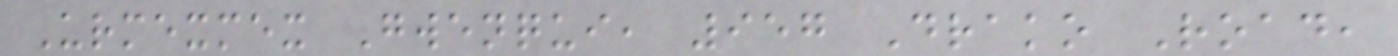Urmexmex Gwenqui, 957 Drako Road,
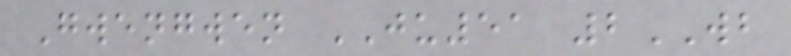Gwengwen JU51 2WB
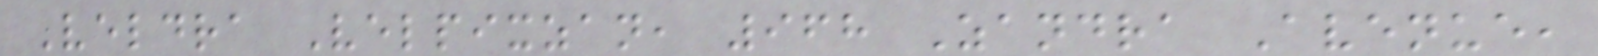Veldra Velpixzan, 968 Zandra Avenue,
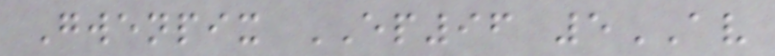Gwenpix EP96 5AV
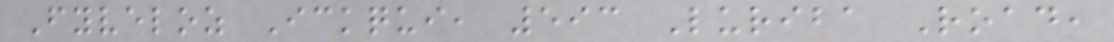Fyveloz Ickqui, 593 Luriba Road,
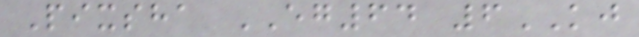Pixsha EG64 6KJ
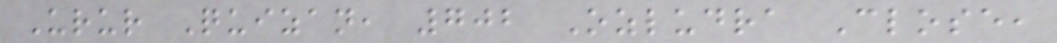Urur Quizan, 702 Ozludra Close,
